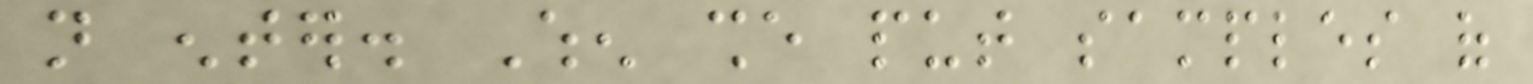not enter. When she put samples of
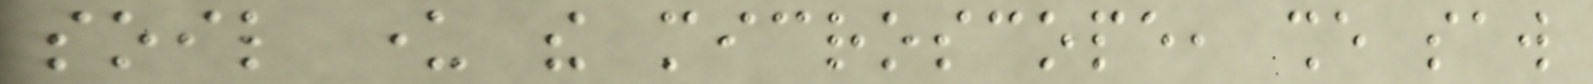soil under the microscope, she saw
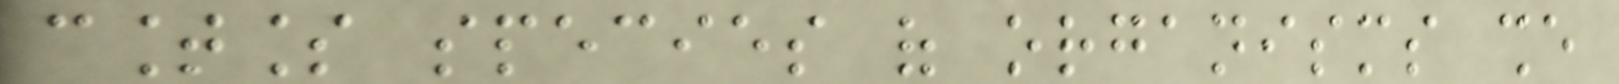countless species of organisms she
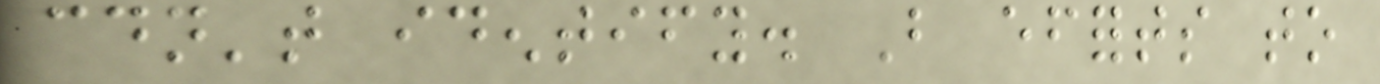couldn't identify. But efforts to
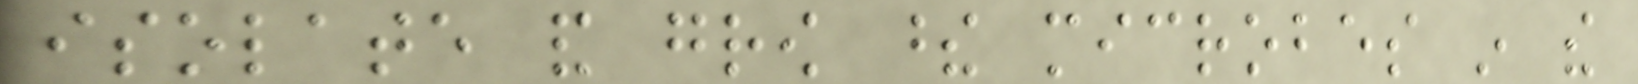isolate and grow these microbes in the
